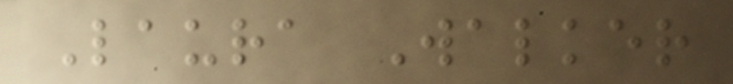Laura Walker
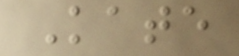Kate
